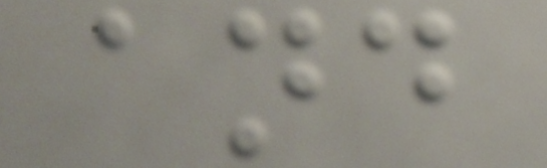and
